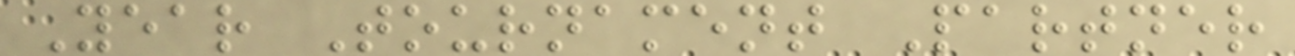Year Tournament Partner
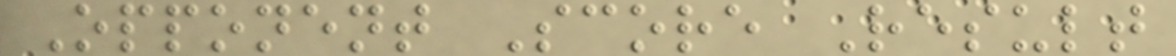Opponent Score Result
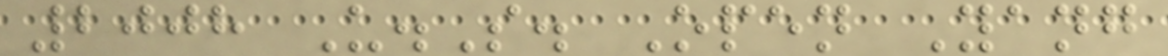2008 U.S. Open Yang
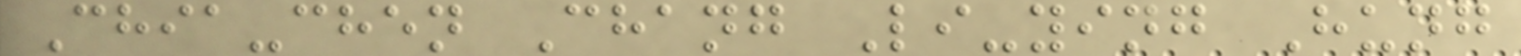Chia-chen Chang Li-ying Hung
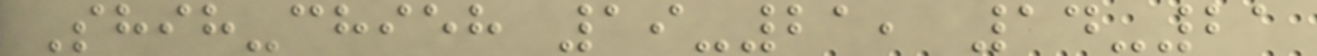Shih-chieh 19-21, 14-21
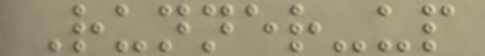Runner-up
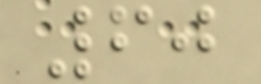60
